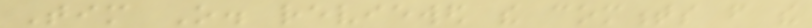Tim O. reviewed the comments from the
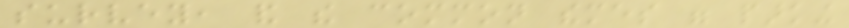survey, and the common themes were parking
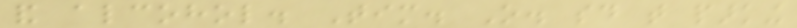and alcohol. Tim. O. said that parking
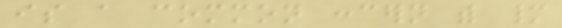is a common concern with many
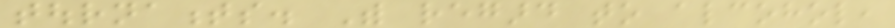tournaments. With regard to alcohol,
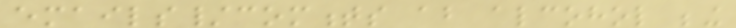emails/comments about alcohol being
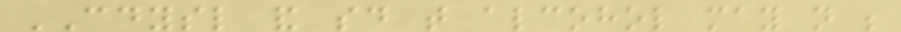CDYSL and said that alcohol may not be
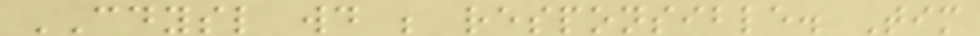CDYSL would be responsible. Tim
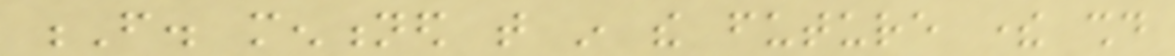F. mentioned that in the future there should
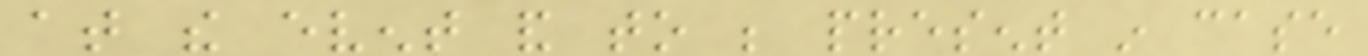at the event and to be present in case
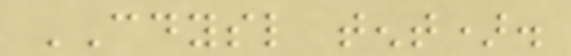CDYSL tent).
